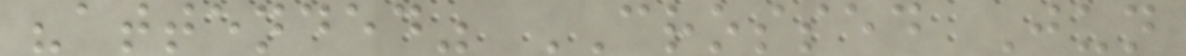"attended" CROSSED Jun
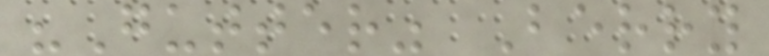"Gutter" Berry
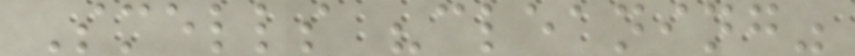Smells "cleaning"
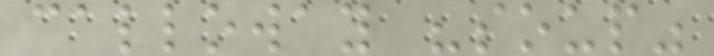calloway "soup"
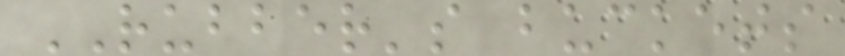RUBBER's buckets
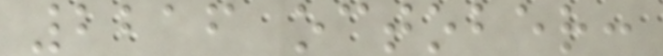2216 october:
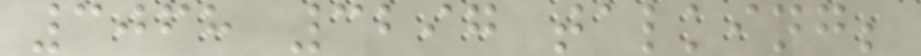3068 3297 talking;
